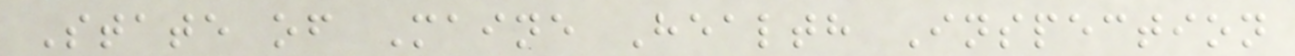State of Maine Health Inspection
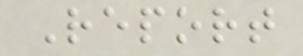Report
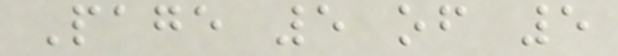Page 5 of 5
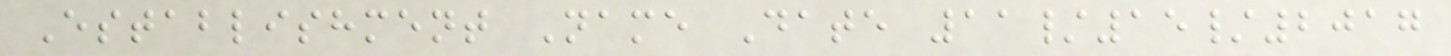Establishment Name Date 11/15/2017
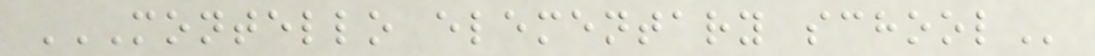MONTELLO ELEMENTARY SCHOOL
